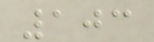103
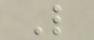L
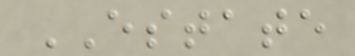ESTATE
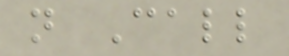n Call
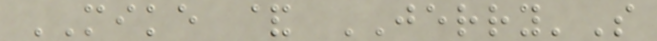MIKE & JERRY'S
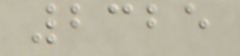2325
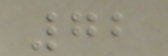72
